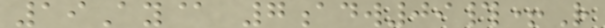19Ay@ 7adw09#+R
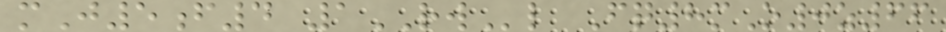mJ5f4 1RWl Fq8mO0z66
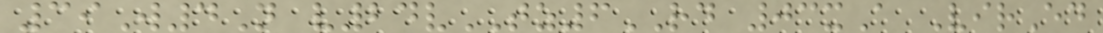39W4N v24vTZ6RD 03xA VirEd
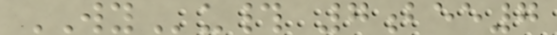WYu# 7bee7
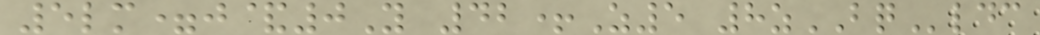5lm=j&0Y 42+Z5 8zBQldc
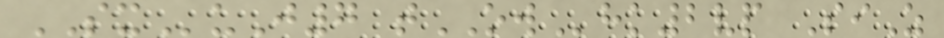SXuJ7 tOWhk2vp SiZ
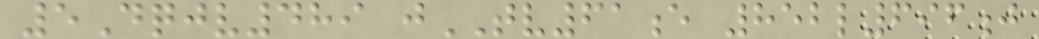5Dqjv489 jTV61e 852l696j
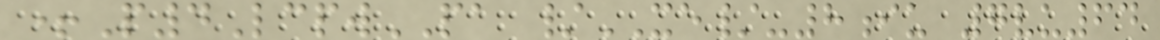+P4LcpwPA /XE/-8iu 7vu64
